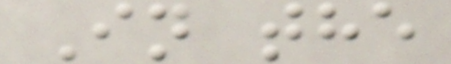In the
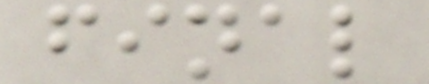final
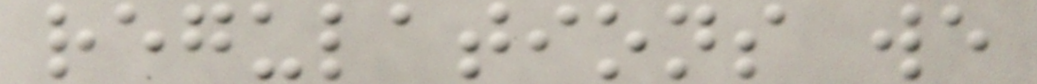regulations we
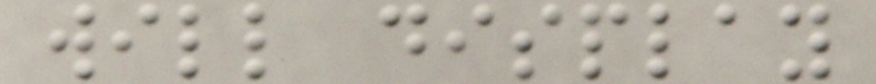will display
